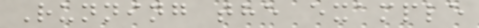Running the example
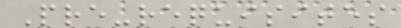Pre-requisites
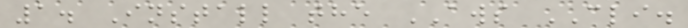1. Install the AWS CLI.
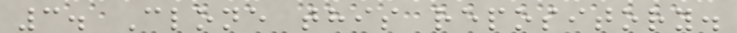3. Clone this repository.
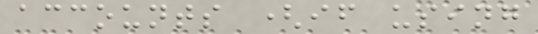accounts (if using
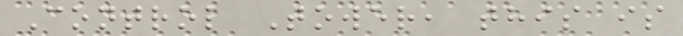Control Tower, this is
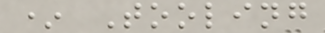* Tooling
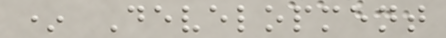* Development
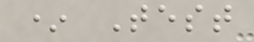* Test
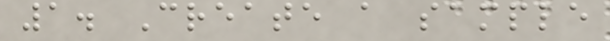1. Create a sample
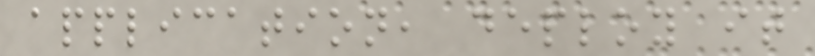application, deploy it
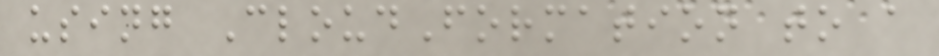using CloudFormation to a
